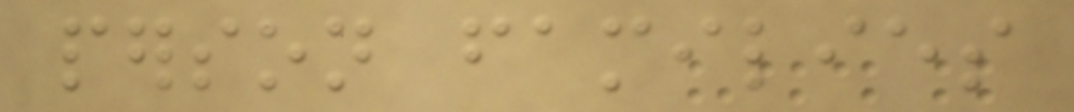person families
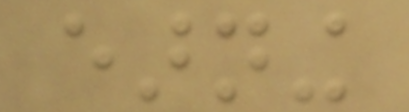earning
